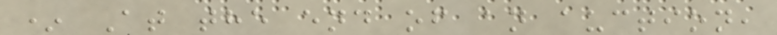* At the end of an auction,
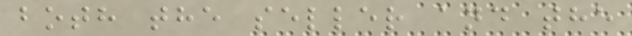both the seller and the
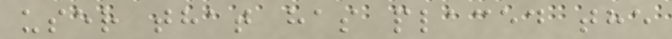user that has placed the
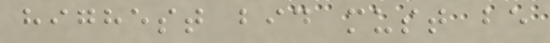highest bid must be
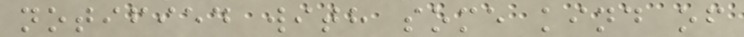notified with some kind of
